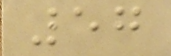57
